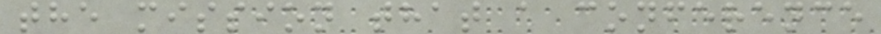the mission that a conference
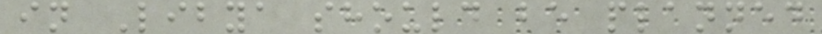in Libya should be planned
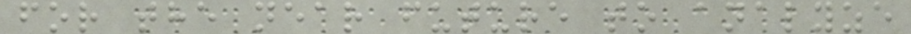for the near future to analyze
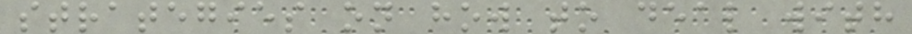strategies on how to deal with
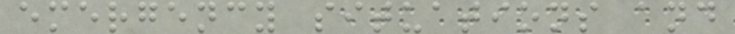emergency situations and
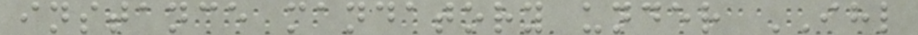instance mandatory under IHL
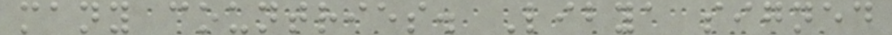many countries. Libya signed
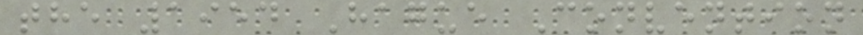the 1954 Hague Convention
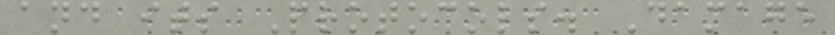and its Protocols. Damage
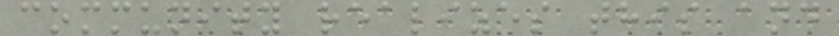community realizes this and
